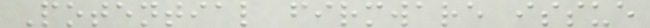Potential firmware issue
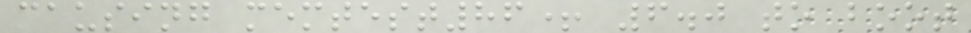causing memtest86+ 6.0 to boot
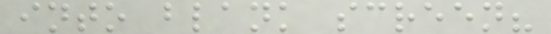into blank screen?
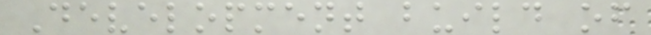Development build of
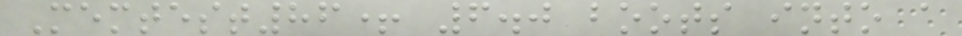Memtest86+ 6.0 boots into a
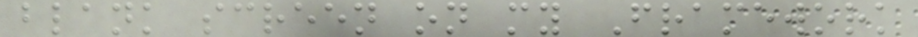blank screen on my Framework
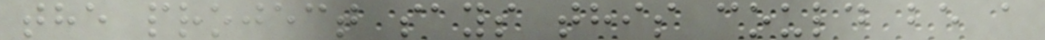the project says this could be a
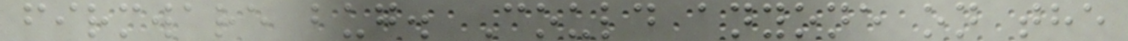firmware bug. Could anyone on the
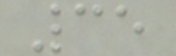35
